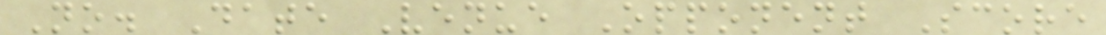No. Date Venue Opponent Score
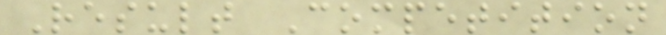Result Competition
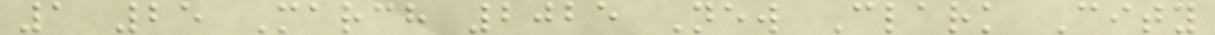1 25 March 2025 New Clark City
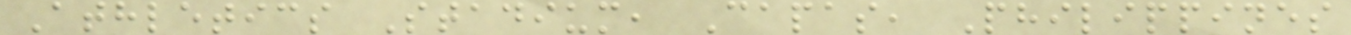Athletics Stadium, Capas, Philippines
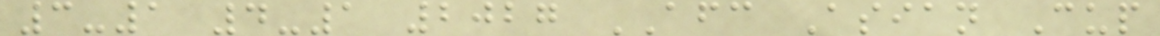3-1 4-1 2027 AFC Asian Cup
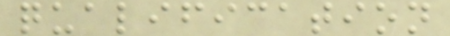qualification
